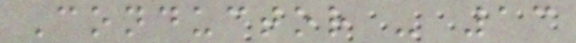Conductor - 13
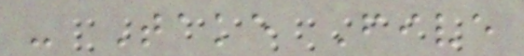- Take Five
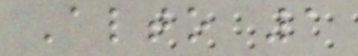Alto 1
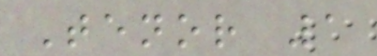Tenor 1
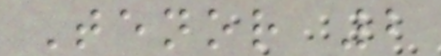Tenor 2
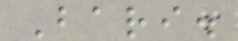Bari.
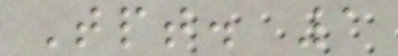Tpt. 1
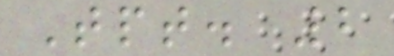Tpt. 2
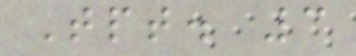Tpt. 3
